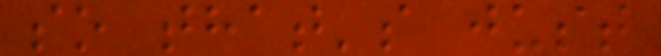so that's just
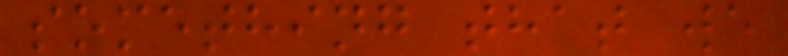something that we
